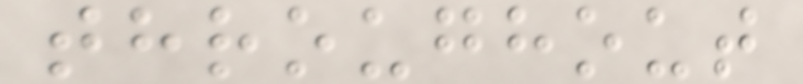throughout
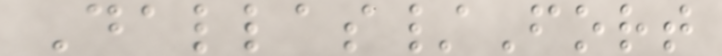Dallas/Fort
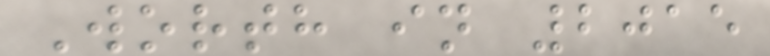Worth in 2015
